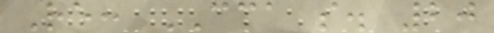Re: CCA s. 20
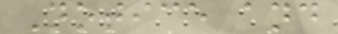Notice and
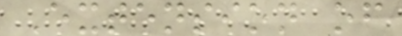Extension of
